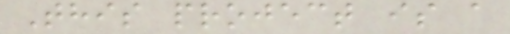This project is a
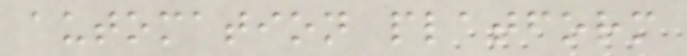automation platform
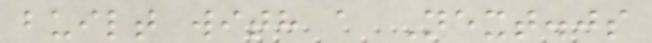built with a Next.js
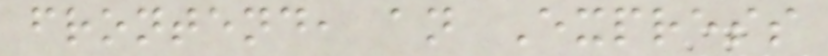frontend, an Express
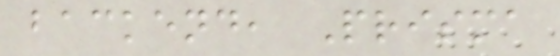backend, Prisma
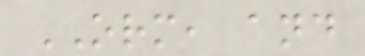ORM, and
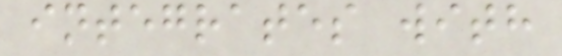integrates with
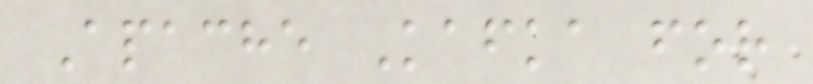Apache Kafka for
